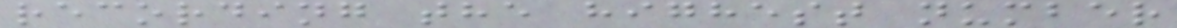recording the highest number
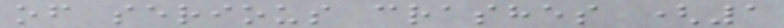of serious crashes (1
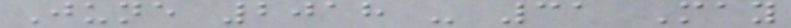June 2018 - 31 May
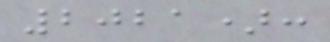2021):
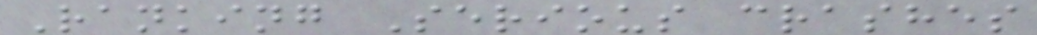Ranking Serious crashes
